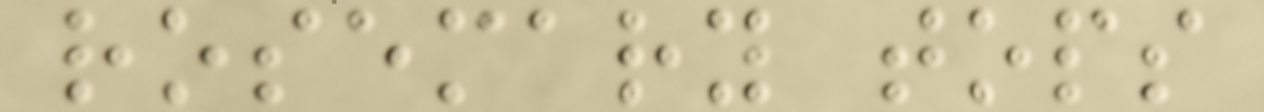rosemary tops
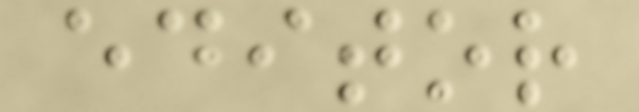editor
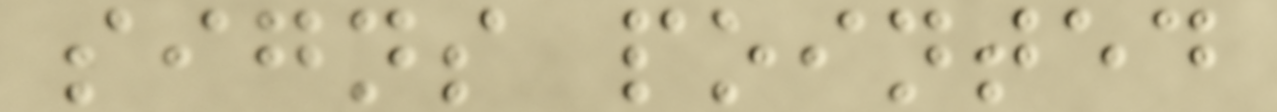signs pointed
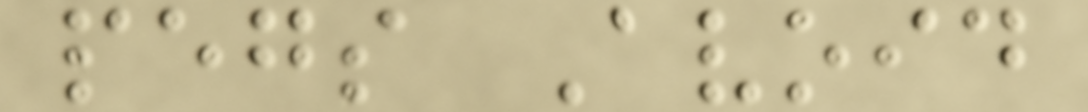pegs Avoid
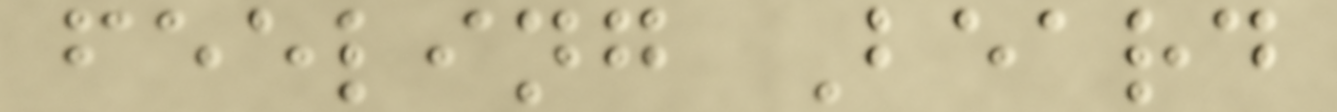feeling Beard
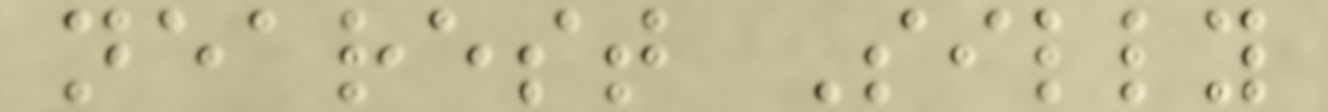nearest Silly
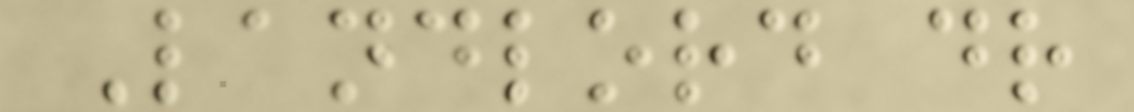Landlord dr
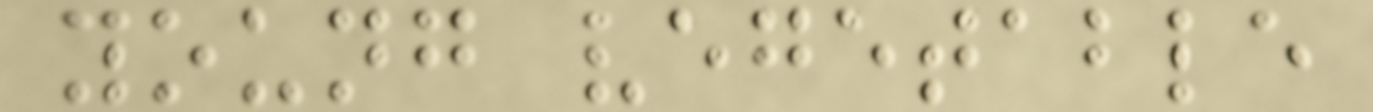young vegetable
